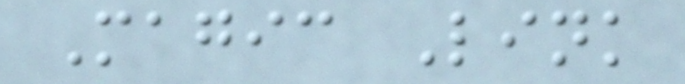Magic Link
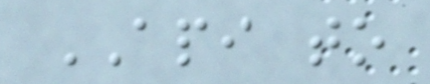API to
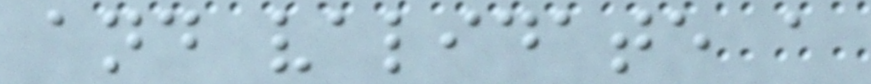and validate a
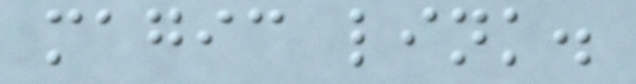magic link.
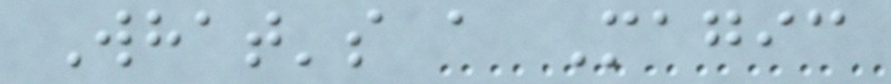What's a Magic
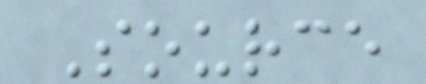Source
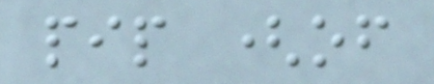pip (of
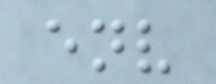env
